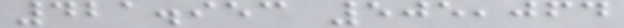421.953 505,064
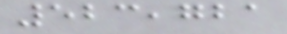523,721
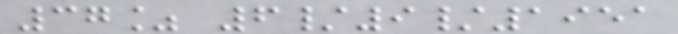37% 6/9/1951
